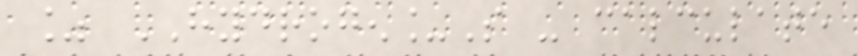% HYDROGEN_S - calculate
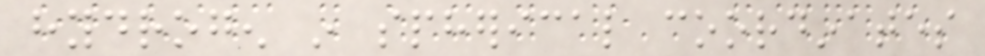hydrogen in spherical coordinates
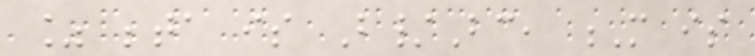% beta is B/Bc, M is
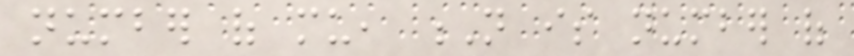number of mu, N is number of
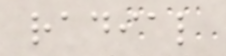radial
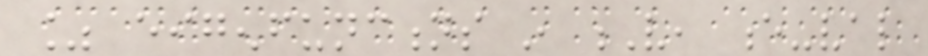% eigenfunctions in V, e-val
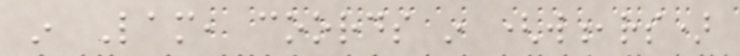in Lam, coords in (w,rs)
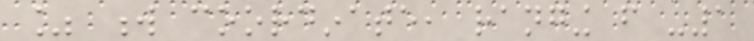% w coordinate, ranging from -1
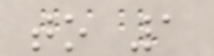to 1
